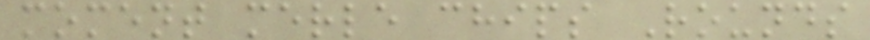moment merle chips Rounds
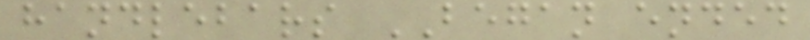handlebars BEGAN ended
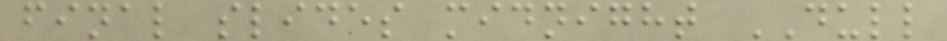final slides midnight DULL
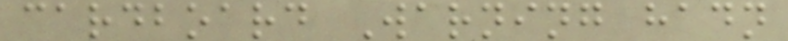cardboard Warning hadn
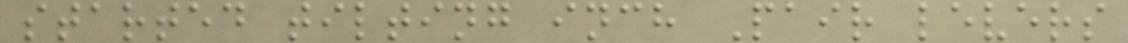started tilting inch Pair levers
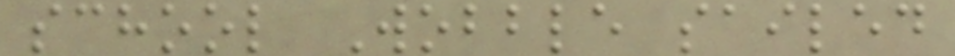school Wobble sailed
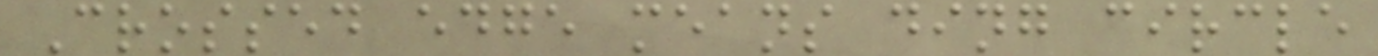Crossed edge means ding circle
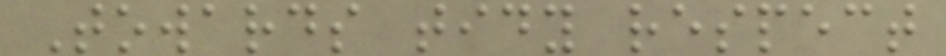Towards tidy respect
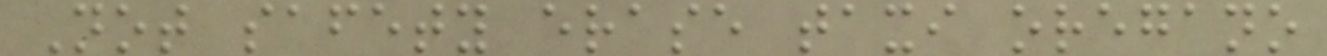Not safety erase taxi oregano
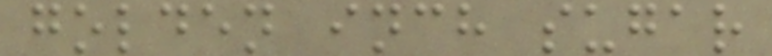golden inch sugar
